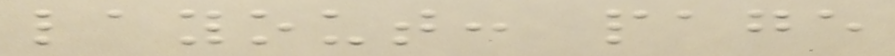layout: page
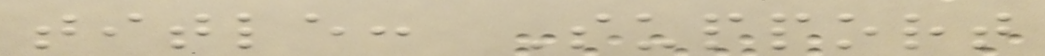title: Support
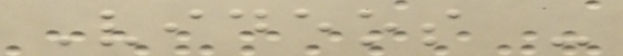Videos -
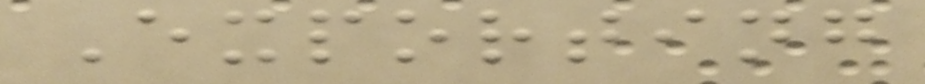Exporting
